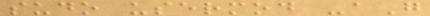sudo usermod -aG
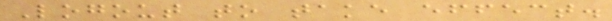Logout to take effect.
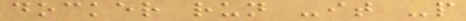docker run -it -p
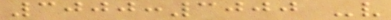3000:3000 -v
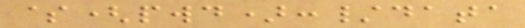$(pwd):/data
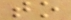to
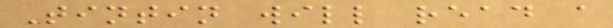Tintin will read a
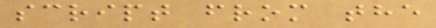script from the
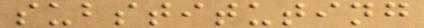substituting
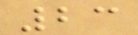23
